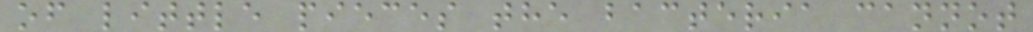of little pieces the bacteria cannot
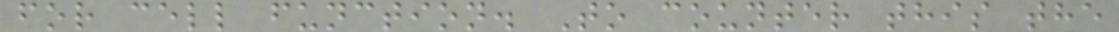for cell function. To counter this the
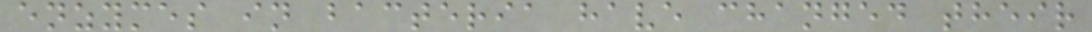enzymes in bacteria have changed their
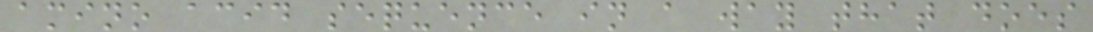amino acid sequence in a way that does
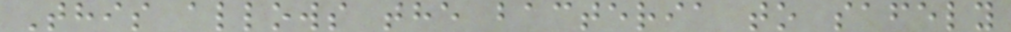This allows the bacteria to safely
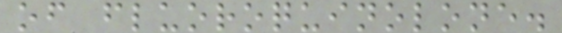of fluoroquinolone.
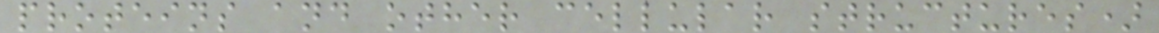proteins and other cellular structures)
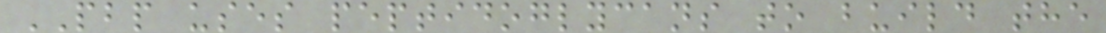PBP uses peptidoglycans to build the
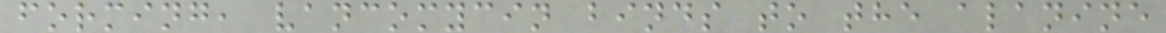forming, vancomycin binds to the alanine
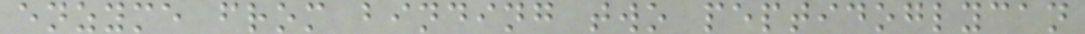enzyme from binding two peptidoglycan
